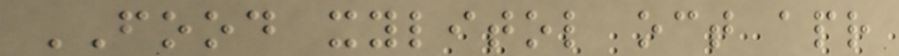FOOD xylitol oct apr
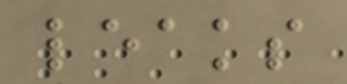leaks
